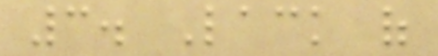3. Lack of
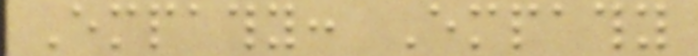Empathy: Empathy
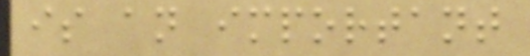is an important
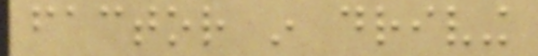factor in driving
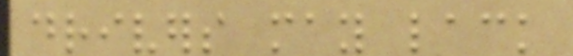drivers may lack
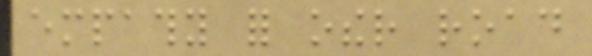empathy for other road
